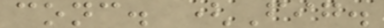conc. (Fig.
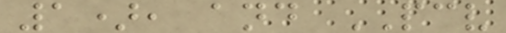1), and PCV
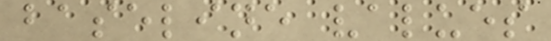baseline values
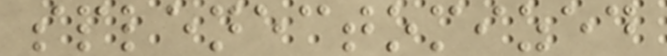splenectomized
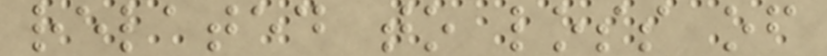related to loss of
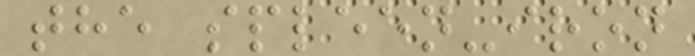the spleen-iron
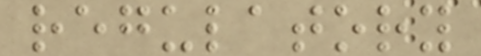regulatory
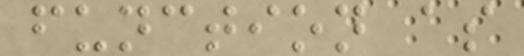function as
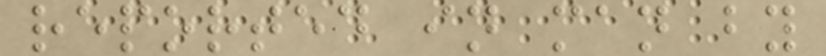reported in man by
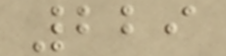229
